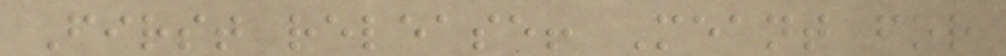First release! Meant for
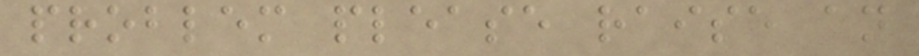problem please raise an
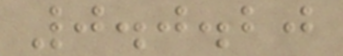0.0.20
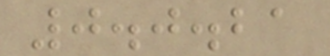0.0.21
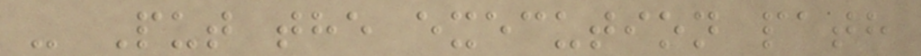- Put the execution path
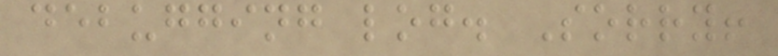debugging log. Sorry!
